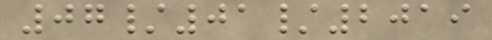07/01/2019
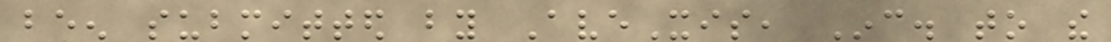been submitted by AveXis, Inc. to the
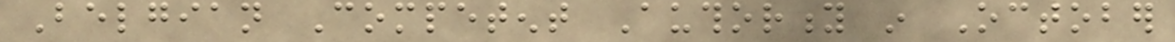Belgian Competent Authority in October
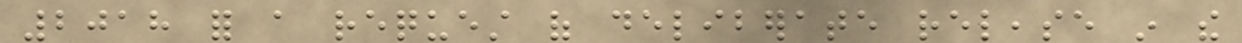2018 for a request of deliberate release in the
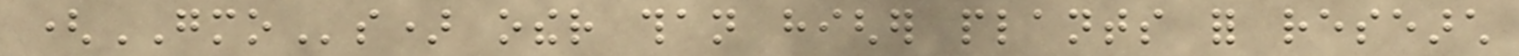(GMOs) other than higher plants for research
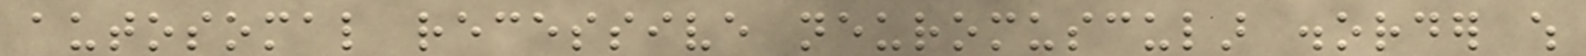autosomal recessive neuromuscular disorder which
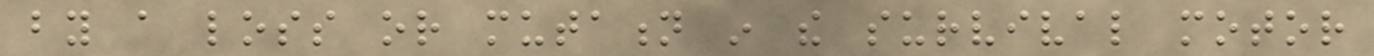by a loss or mutation in the survival motor
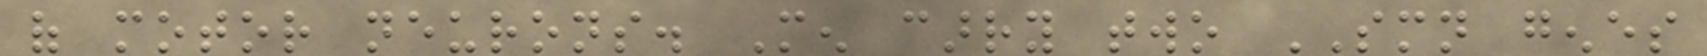of motor neurons. Men carry two SMN genes
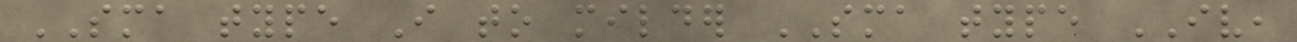SMA type I to milder SMA type IV,
